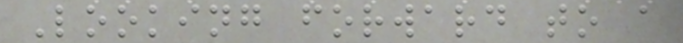Looking forward to a
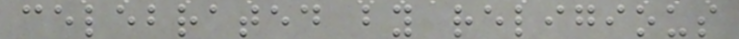celebrated by religious
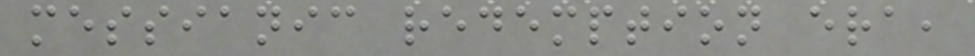messianic redemption era,
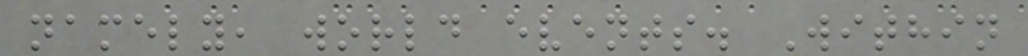namely, world events. Within
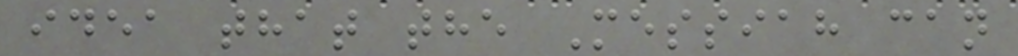idea that the Messiah can
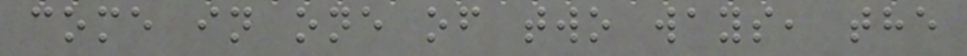come in one of two ways, the
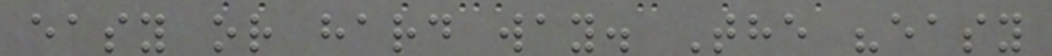easy or hard way. The "easy
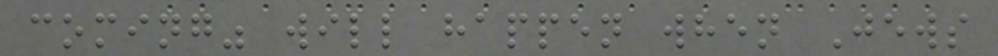coming" will happen when Jews
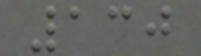130
